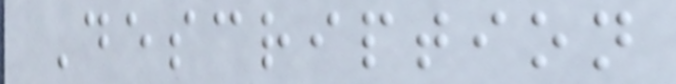Description
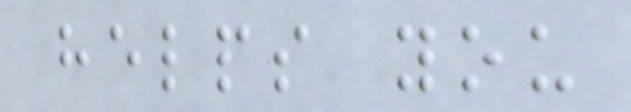helps you
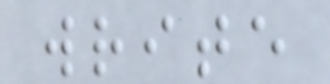write
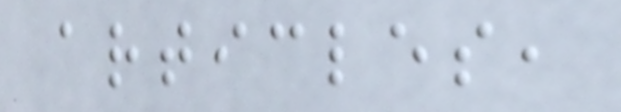articles,
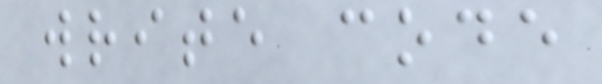write code
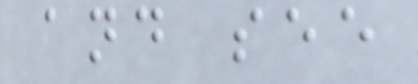and see
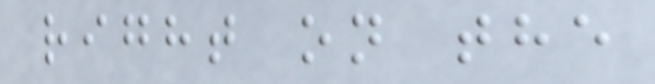right on the
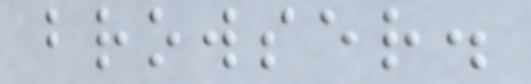browser.
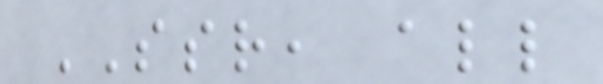SSR, all
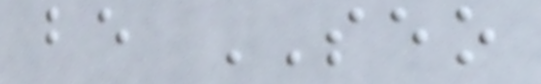be SEO
